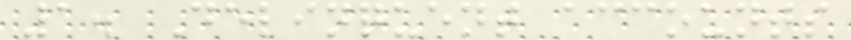1. Delinquent accounts
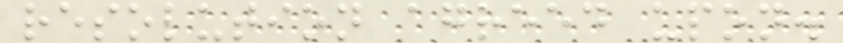resolution agreed upon.
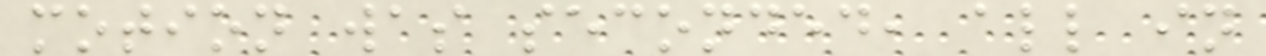motion was seconded, all in
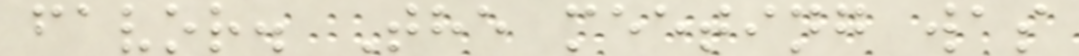favor. The meeting was
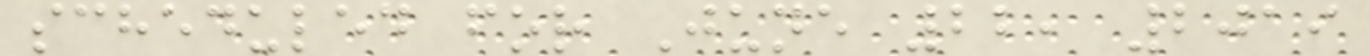scheduled for June 22, 2019
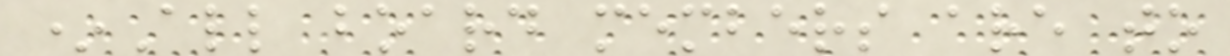*All board members are to
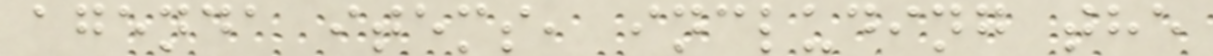agenda items, including the
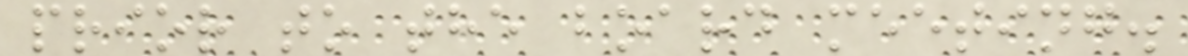prior to the board meeting.
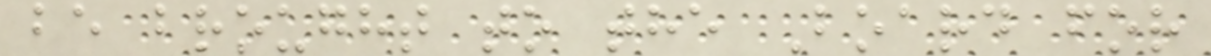be brought to the Board for
